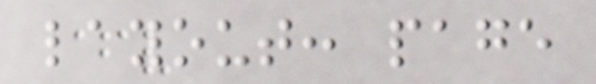layout: page
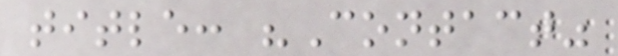title: "Contact"
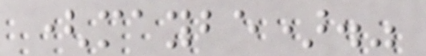(maybe)."
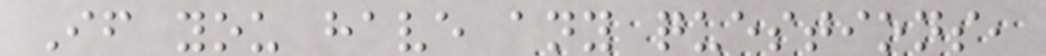If you have any questions,
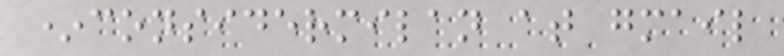*considermilan at gmail
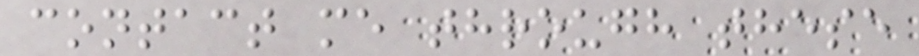contact me through these
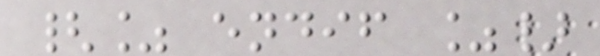{% endif %}
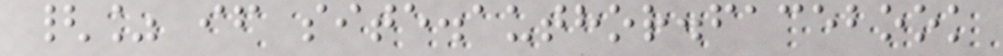{% if site.author.facebook
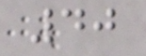40
